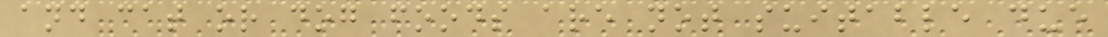and cat or dog foods are not suitable due
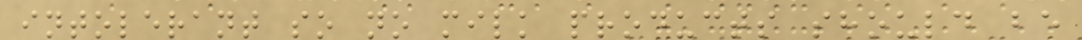intolerant so no milk products should be
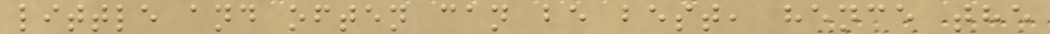little and often can be best, hence the
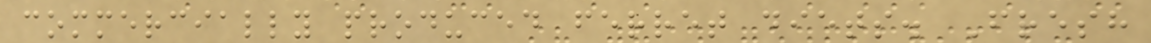commercially produced ferret diets. Fresh
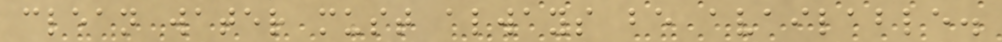clean water must always be available.
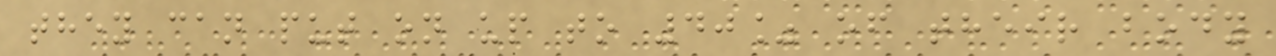they can put on up to 40% of their body
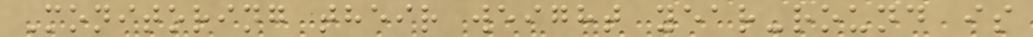Monitoring their weight year-round is
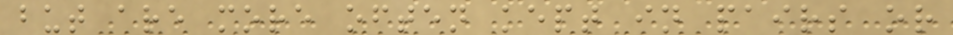but are more often kept in pairs or
